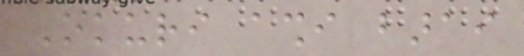Okuri ashi barai
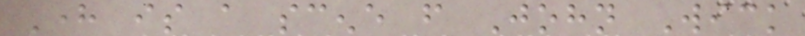Here is a scene from John Wick
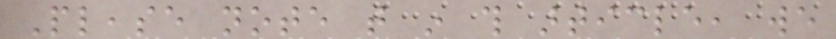Please note that in this article, we
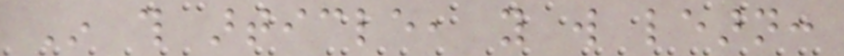In this article, you will learn:
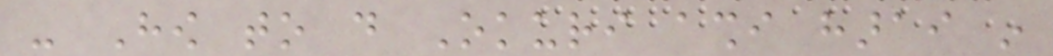- How to do Okuri ashi harai in
